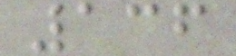136
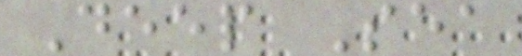Deep Sea
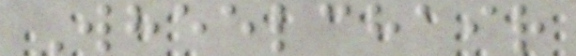Wheelchair
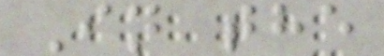In the
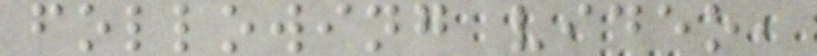following video,
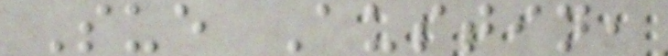Sue Austin,
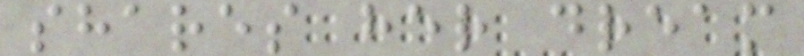shares her dream
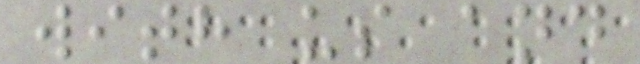with us and
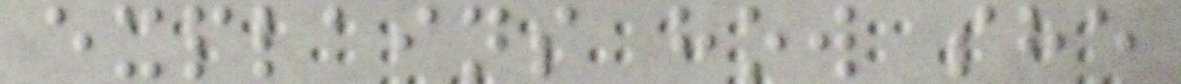explains how she
